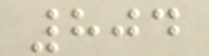804
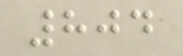804
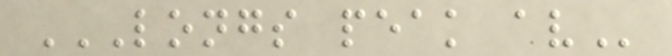LONGS PEAK AV
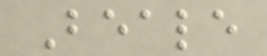Beale
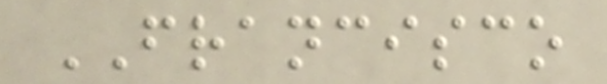FRANCISCO
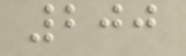200
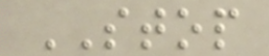STOP
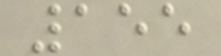155
